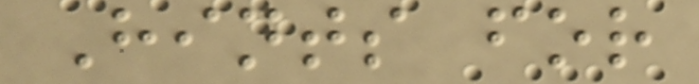Hints for
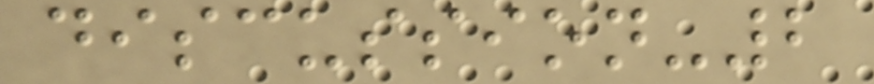discussion-2
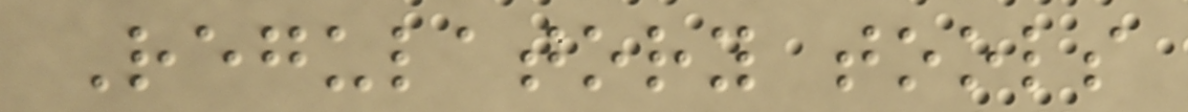Regulatory tools
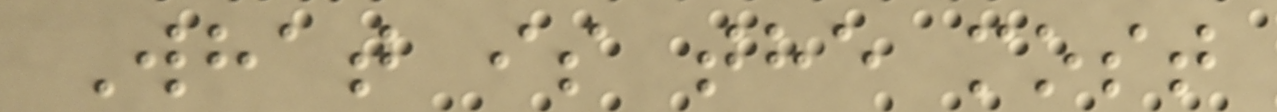What is the most
